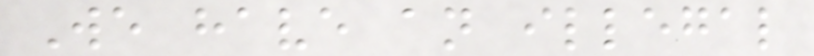We have an illegal
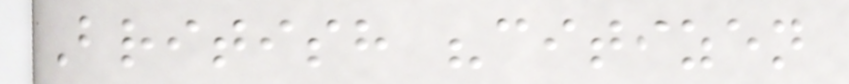British "citizen
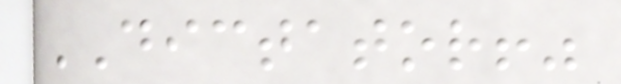DICTATOR!"
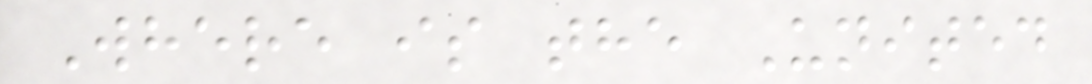Where is the United
